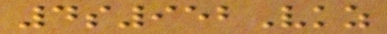4s952Vkz
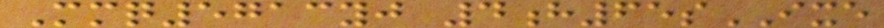Mmq5713yj 4h65sIXE
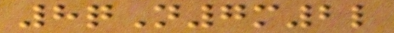8qN7m2l
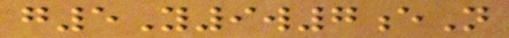g5Y9w7eN
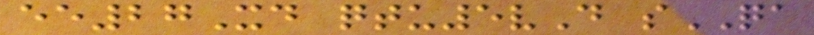ee27Xd qtu5vD sQA
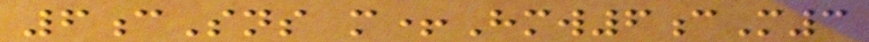6cSns m+Hmw6cM3
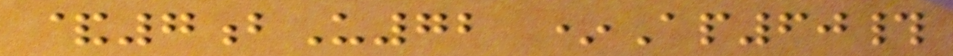&7bU72 *Ap60#
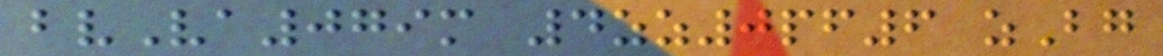bvVa079m 4zz0pf6 zBg
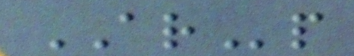ARp
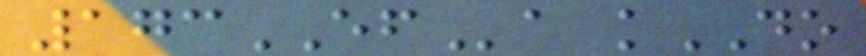173EFa kDO
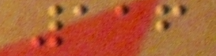116
